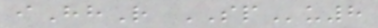iHhR SPu8
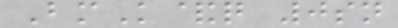BmK&q 0sn
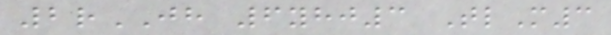2rJH 6yhj3 TlM3
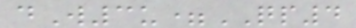dW3u=QP4
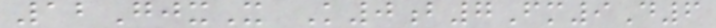12GjxX K0b7Fm9D6
